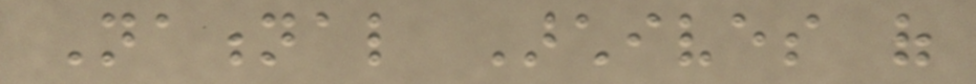National Archives of
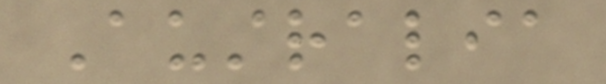Australia
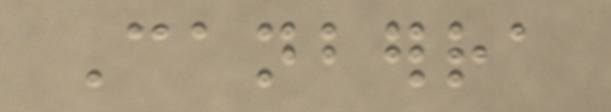Canberra
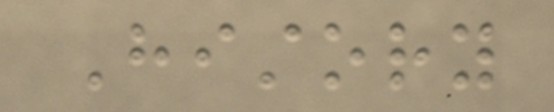History
